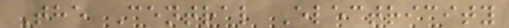The Central Electricity
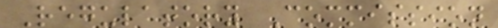Regulatory Commission
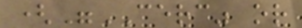("CERC" or
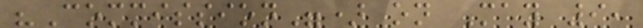"Commission") on May 9,
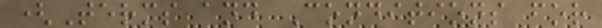(Terms and Conditions for
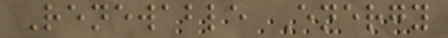Renewable Energy
